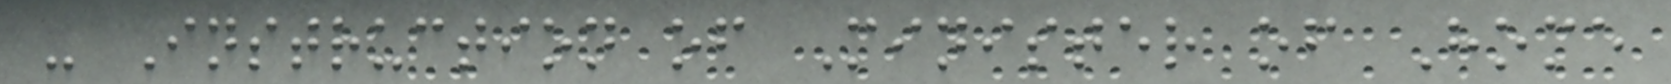- Instruction of Minister of Home
